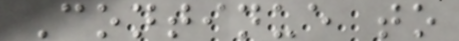Continue to
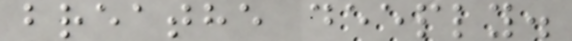breathe deeply.
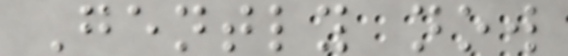Gently now
